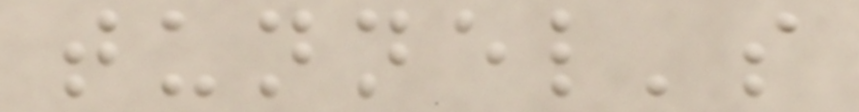tunnel's
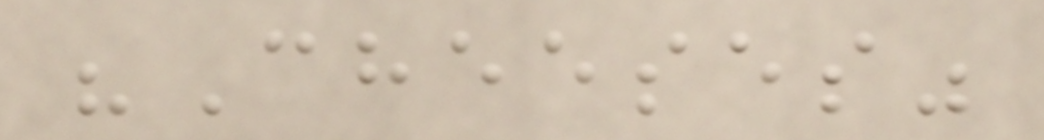"Cheeses"
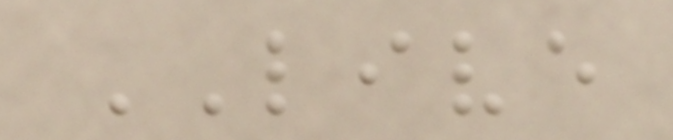LIVE
